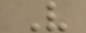V
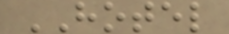HOTEL
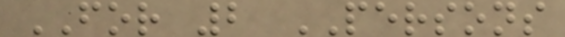FOR 2 PERSONS
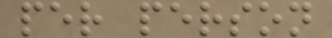per person
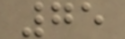75
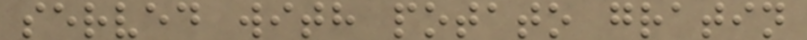served with potato gratin
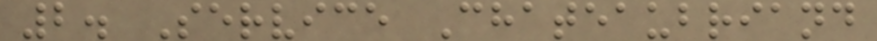2. Service Chateaubriand
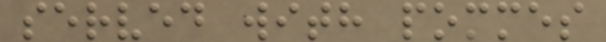served with pommes
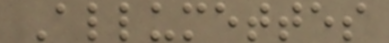Allumettes
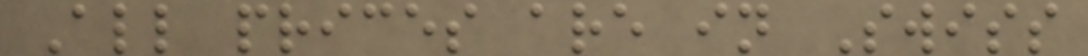All prices are in Swiss
